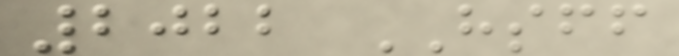2022 HSFF
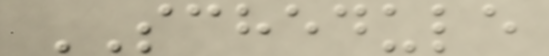SCHEDULE
